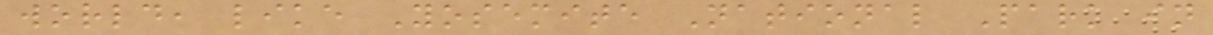world, like Yosemite National Park in
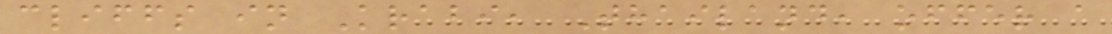cliffs in Krabi, Thailand, offer a
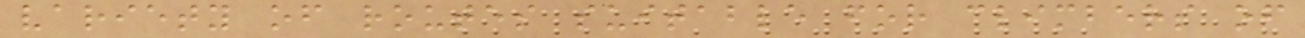variety of routes suitable for climbers of
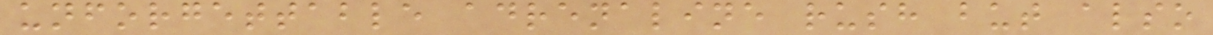unforgettable adrenaline rush but also
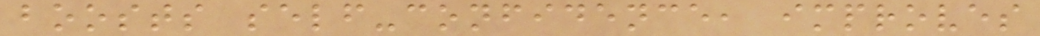boosts self-confidence, improves
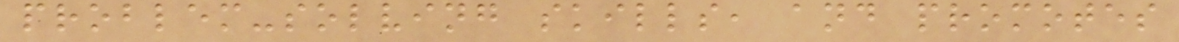problem-solving skills, and promotes
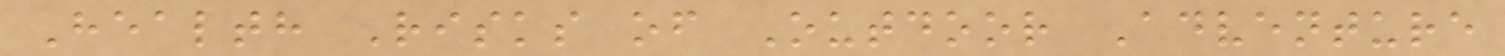Health Risks of Outdoor Adventure
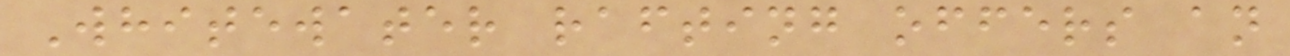Whitewater rafting offers an
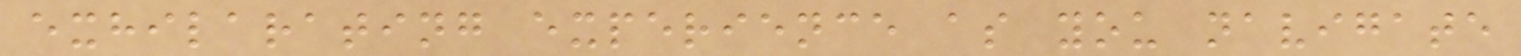exhilarating experience as you navigate
